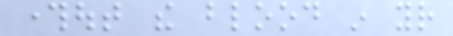throughout the blood in your
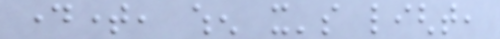daytime, when it's light,
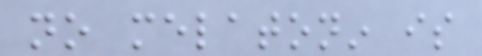no melatonin is
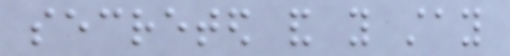secreted and you stay
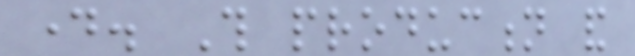day. This production and
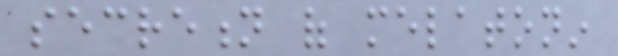secretion of melatonin
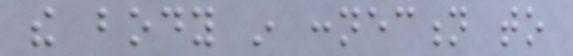the body in connection to
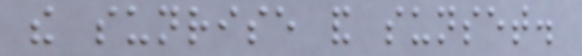the sunrise and sunset.
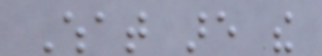What are the
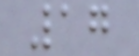17
